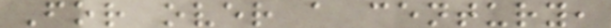For over a century,
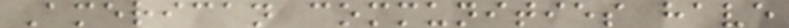American communities have
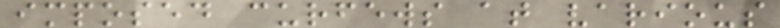imposed curfews at various
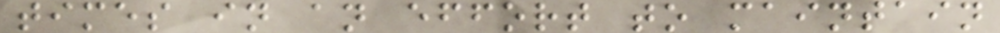times in an effort to maintain
